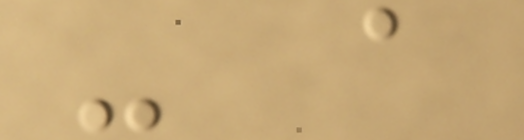- a
